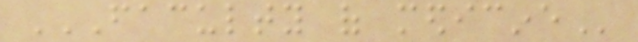FACULTY OF MEDICINE
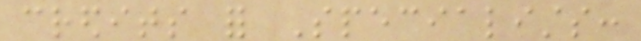credits for Specialists:
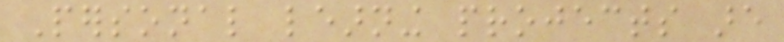Personal learning projects are
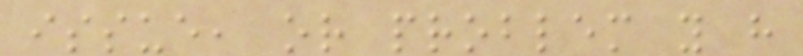issue, or problem you have
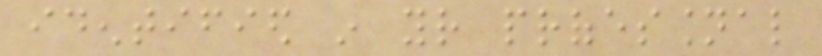identified in your professional
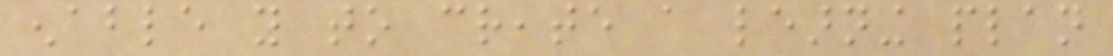enable you to create a learning plan
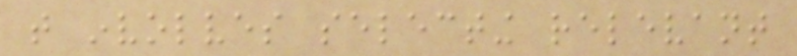that involves selecting relevant
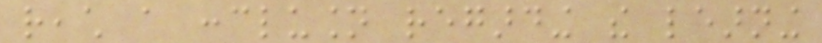reach a conclusion regarding the learning
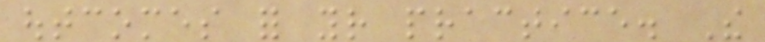outcomes for your practice. The
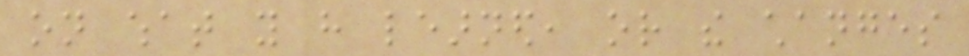on what you have learned, or the changes
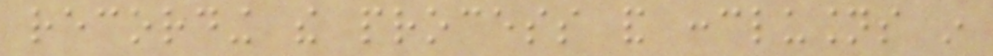recording the process and conclusions in
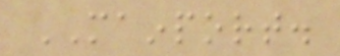MAINPORT.
